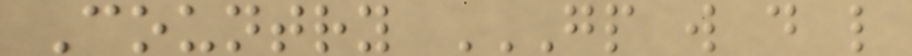Country GP W D L
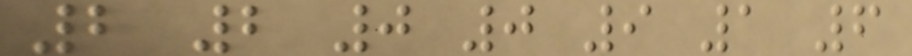2 2 0 0 9 1 6
